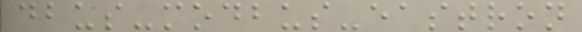dbus-modbus-eastron
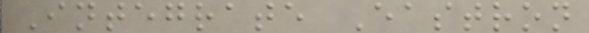Integrate Eastron
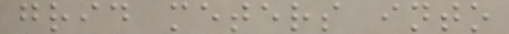grid meters into
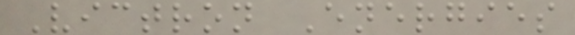Victron Energies
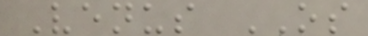Venus OS
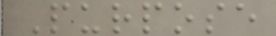Purpose
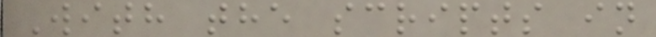With the scripts in
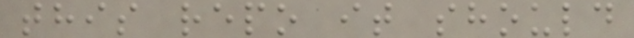this repo it should
